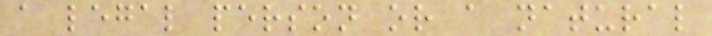a legal person or a natural
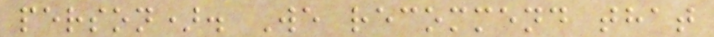person). We recommend that
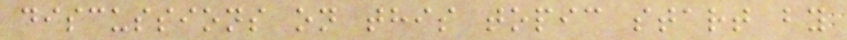discussions on this topic start by
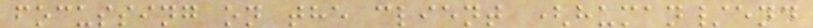focussing on the client (human/end
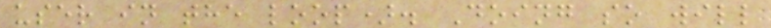user in the loop). Doing so will
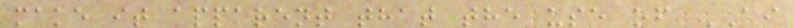make it apparent that the use of AI
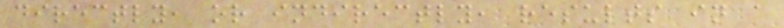directly, or indirectly, results in a
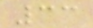33
